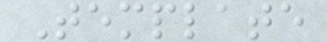Template
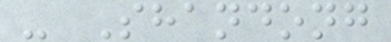- Shandong
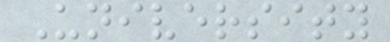University
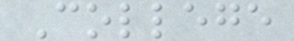College
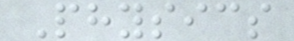Physics
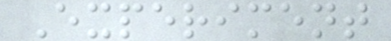Experiment
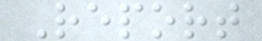Report
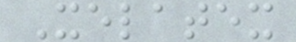Xelatex
